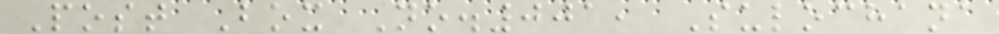Post Box No.001, Sulochana
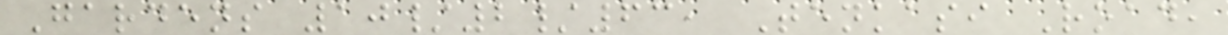Gardens 10/2/63, Tenkasi Road,
